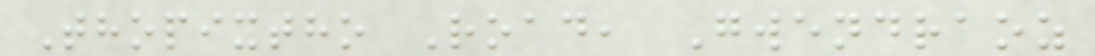Thopixtho Road, Gwendraoz
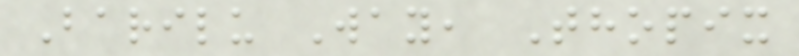Barilu Way, Thopix
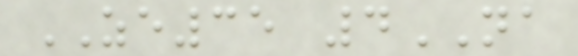ZE35 4NA
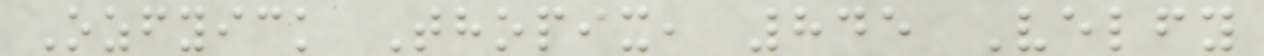Ozfyick Thopix, 845 Velfy
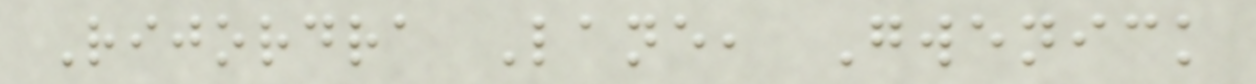Rijordra Lane, Gwenick
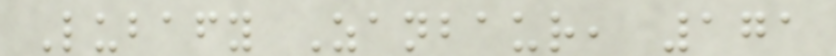Lubafy Zanbaur, 171
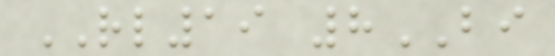RL19 8BI
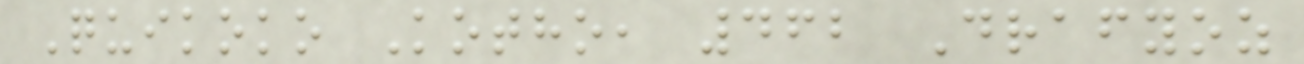Quikoko Kotho, 462 Drafyoz
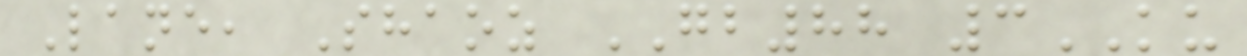Lane, Shaoz GB88 3KU
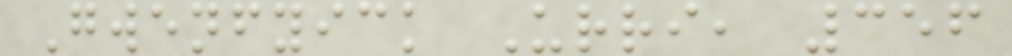Gwenfyick Urri, 356
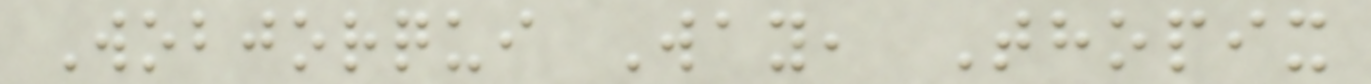Wobjorqui Way, Thopix
